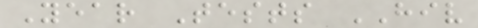Year Tests HIV
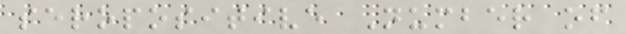seropositive Number of
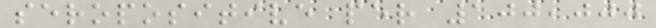seropositive per 100,000
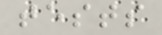tests
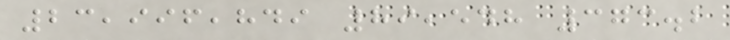23,996,849 89,548 373.2
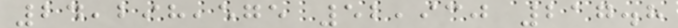24,298,575 52,930 217.8
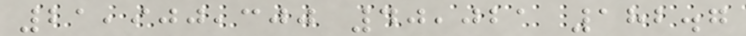21,900,300 40,021 182.7
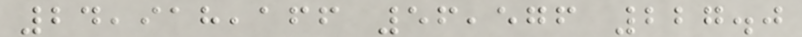24,918,166 56,576 227.0
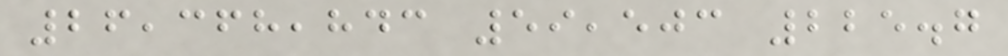26,368,843 59,503 225.7
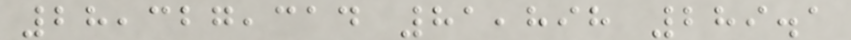28,327,314 81,898 289.1
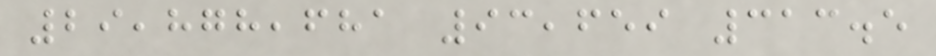29,878,681 93,659 313.5
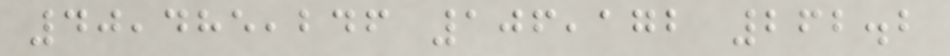40,485,246 106,172 262.2
